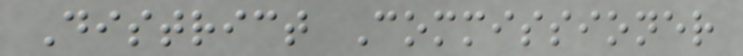District Commissioner
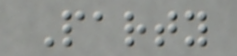Party
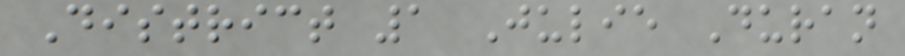District 1 Julie Duran
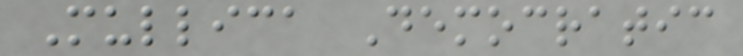Mullica Democratic
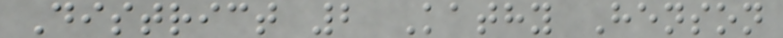District 2 Kathy Henson
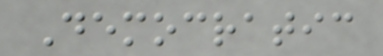Democratic
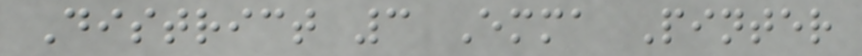District 3 Emma Pinter
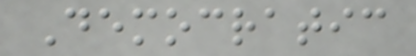Democratic
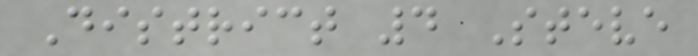District 4 Steve
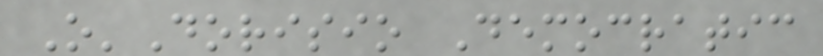O'Dorisio Democratic
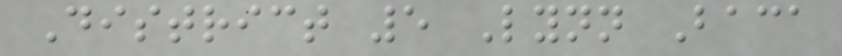District 5 Lynn Baca
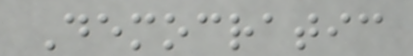Democratic
